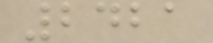2421
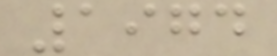1974
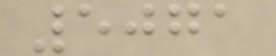5071
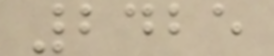2425
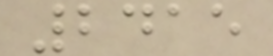2415
